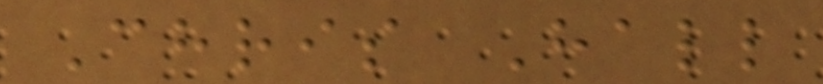Chris Hall
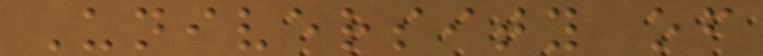University of
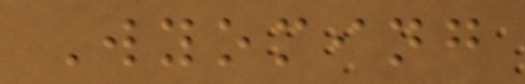Wyoming
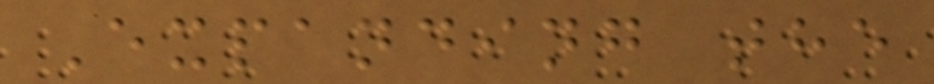Expanding the
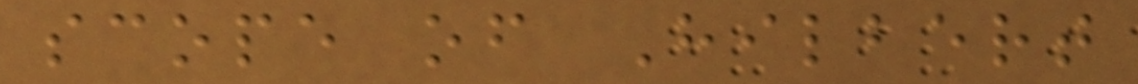scope of Hilbert
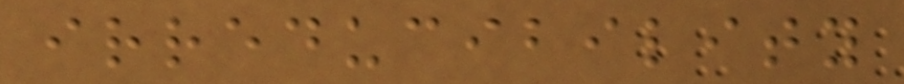irreducibility
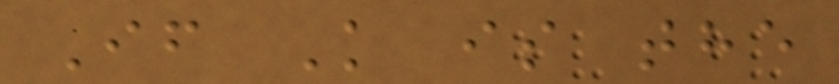If K is the
